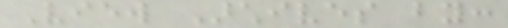View Archives by:
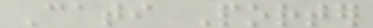Cati Porter
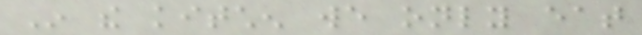In the kitchen we only eat
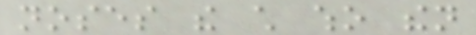noses the child who then
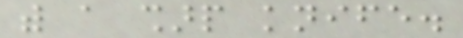with a sharp knife.
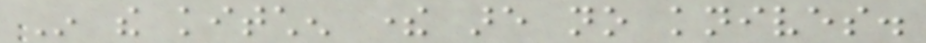In the kitchen there are no knives.
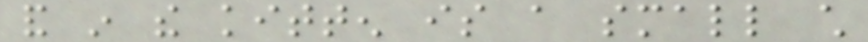and in the kitten is a small child
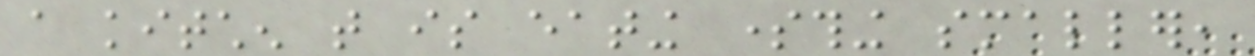a kitchen that is eating something smaller,
